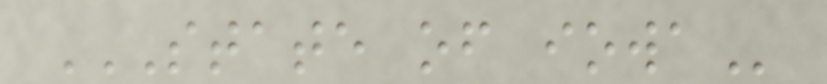STATE OF IOWA
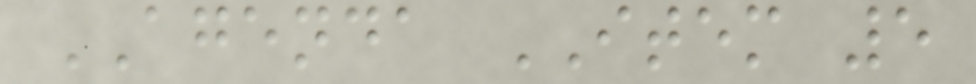AGENDA ITEM 5
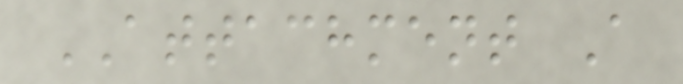ATTACHMENT A
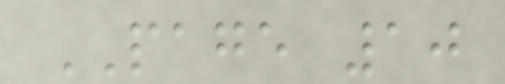PAGE 10
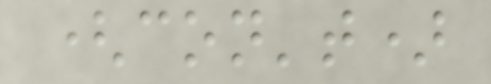(con't)
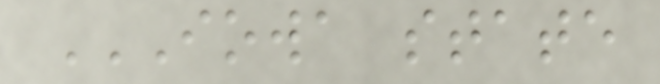IOWA STATE
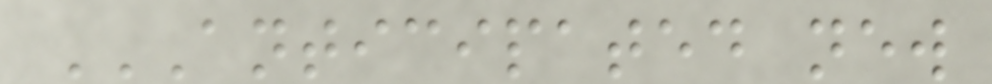ANTICIPATED NEW
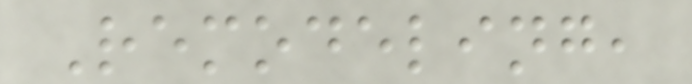Remodeling,
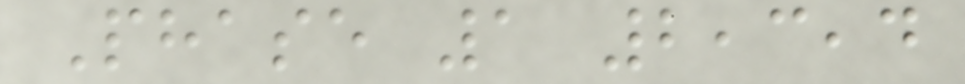Phase 1 2,3,4
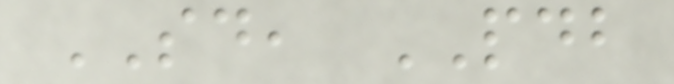SD, PDB
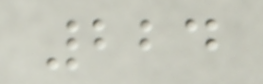224
